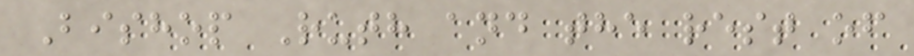Bishop Ruth and the rest of
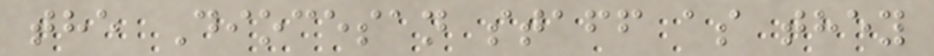the Diocesan staff as they
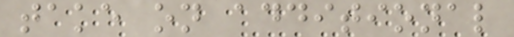take on additional
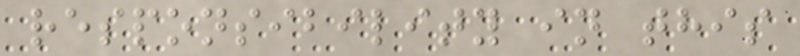responsibility in this
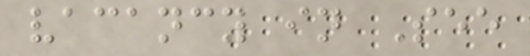vacancy in See
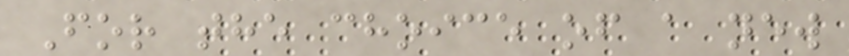For the choice of a new
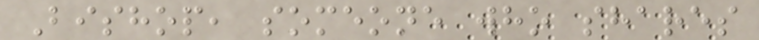Bishop, someone who shares
